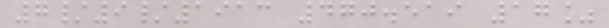7/9/1913 470.519 17%
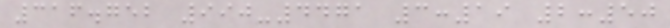316.752 990-4471 3:19 2:50
